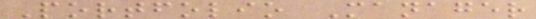Portfolio Manager
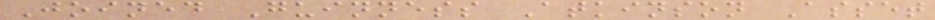Joined Guinness Atkinson Asset
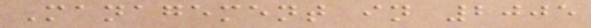Management in 2005
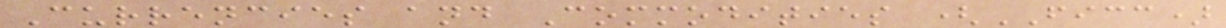Currencies and Commodities (FICC)
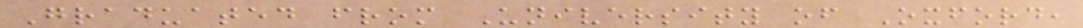Graduated from University of Oxford,
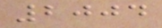2004
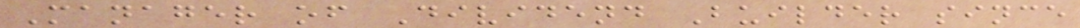Manager of Dividend Builder since
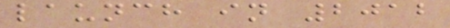launch in 2012
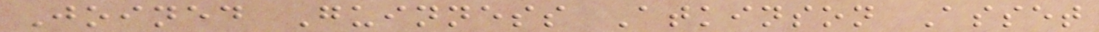Joined Guinness Atkinson Asset
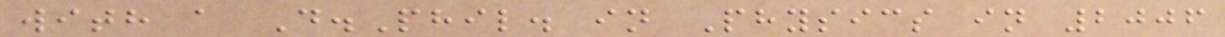with a D.Phil. in Physics in 2006
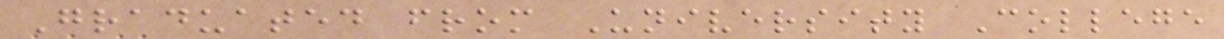Graduated from University College
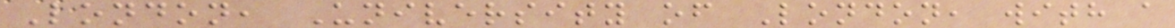London, University of London, with a
